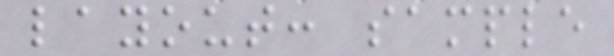layout: sample
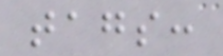tags:
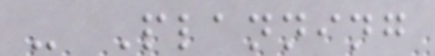- Planning
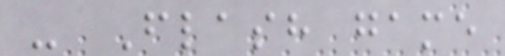- Flash game
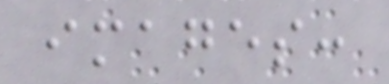images:
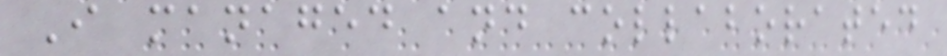I managed and collaborated
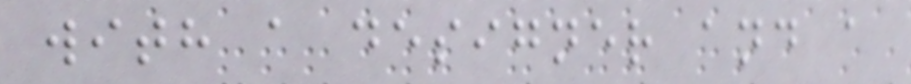with a designer and a
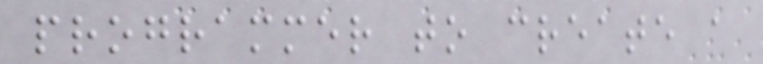programmer to create a
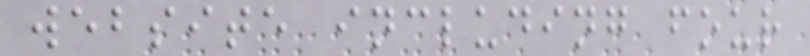website including four
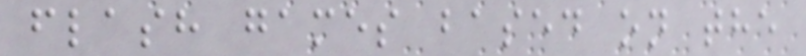flash games based on the
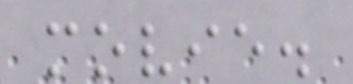movie.
